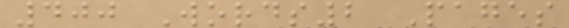400 Words2 Pages
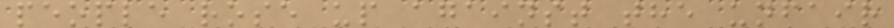people rose up against the unfair
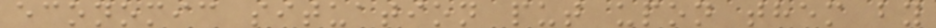economic situation put upon them by
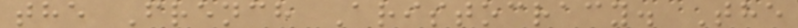the French Aristocracy. The
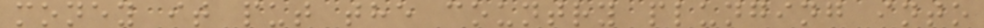money it put the country plunging into
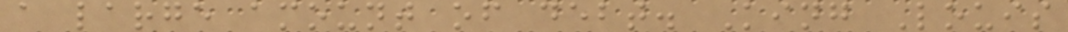a large amount of debt. King Louis
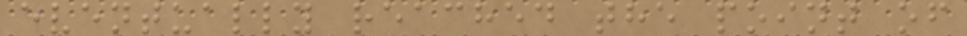eventually reached the point of
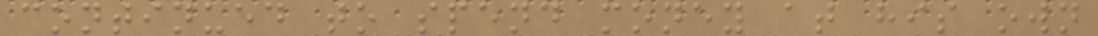continued to spend money at his own
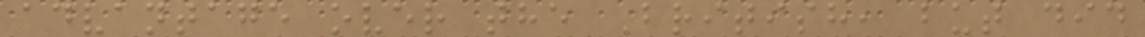advantage over the British, but did
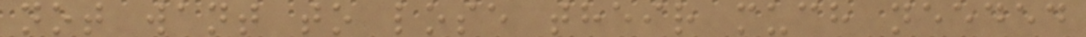not want to lose their much needed
